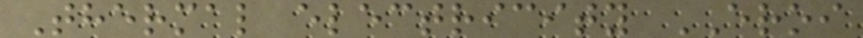Thermal electricity EROI
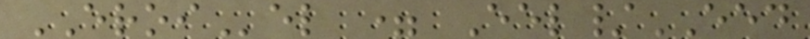EROIel = Eel/EED
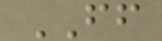FF
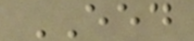EED
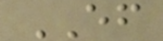EF
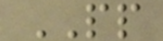PP
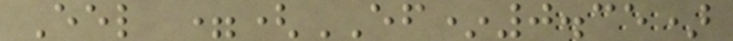Eel =(EF*0.35)
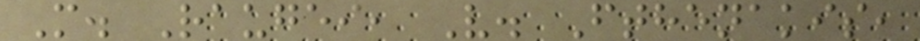M. Raugei, V. Fthenakis,
